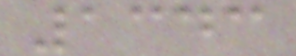1343
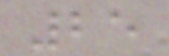25
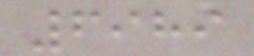6989
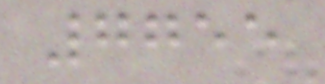7755
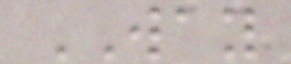WAY
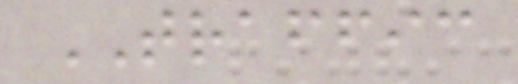TRAFFIC
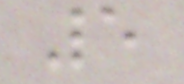5
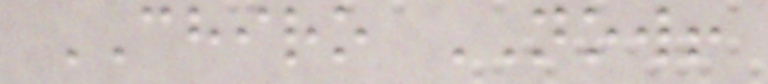CHIRO NOW!
